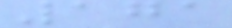171
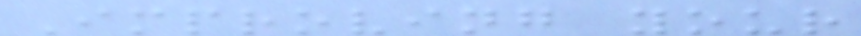Improving your
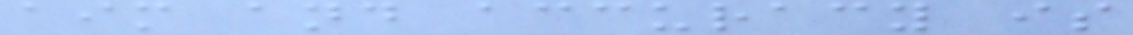aim and accuracy is
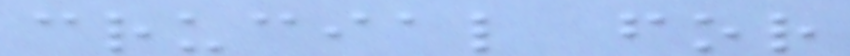crucial for
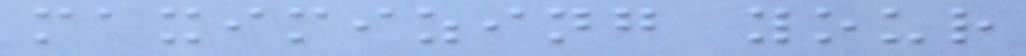maximizing your
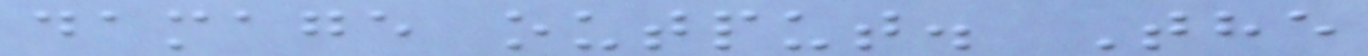damage output. The
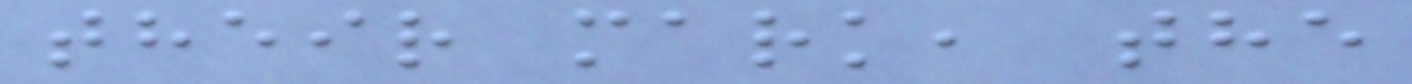their mark, the
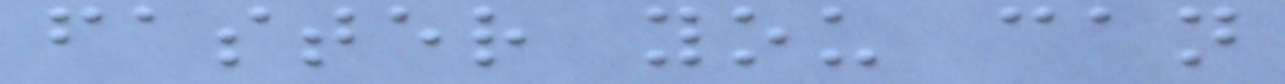faster you can
